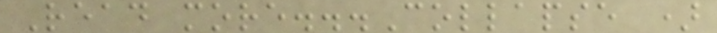Read more...Collapse )
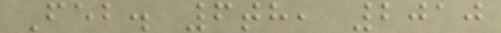Feb. 6th, 2010
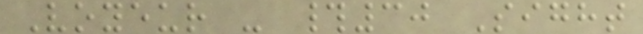Voyeur - #30 Sight
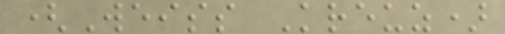(Weiss Kreuz)
